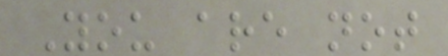You are not
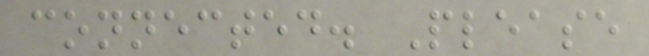connected. Please
